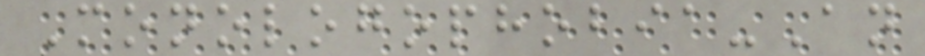Monologophobia-An
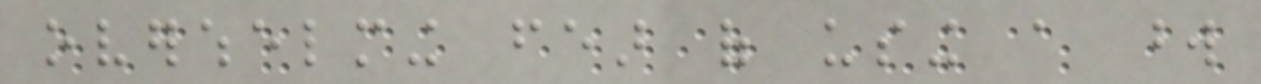overwhelming fear of using a word
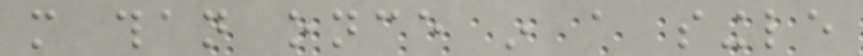more than once in a single
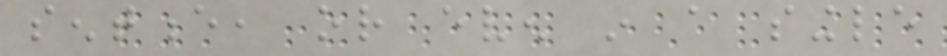sentence, or even in a single
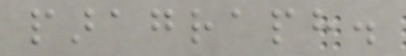paragraph.
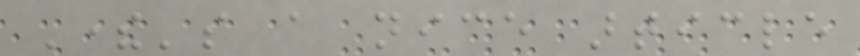There's a nice article
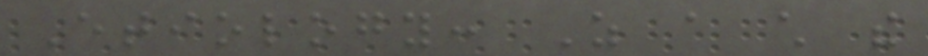Etiology: As a child the
